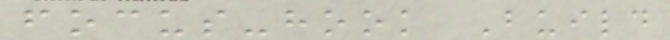focus-hook Build
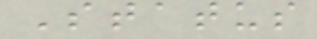Status
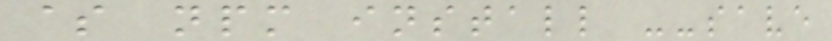$ npm install --save
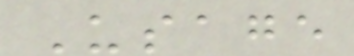Usage
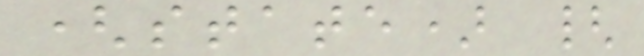(state) {
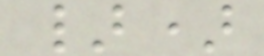})
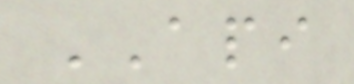API
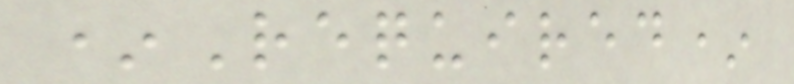*Required*
